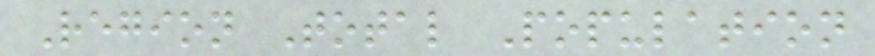Region Total Population
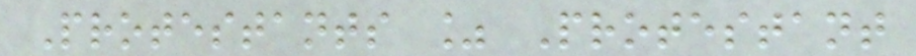Protestants % Protestant
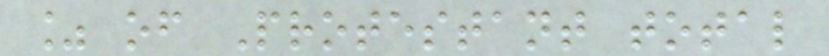% of Protestant total
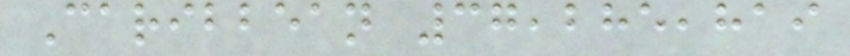Caribbean 37,285,819
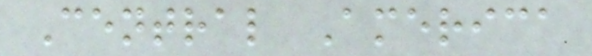Central America
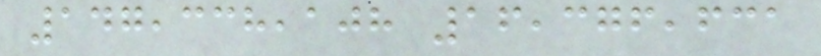147,338,108 16,376,631
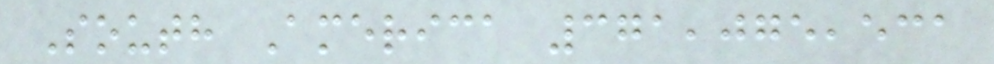South America 371,075,531
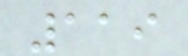119
